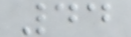44
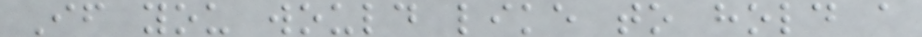If you would like to hold a
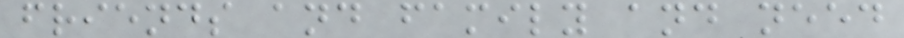friends and family and need
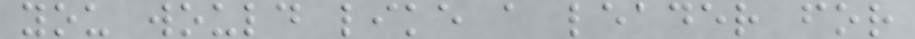you would like a leader for
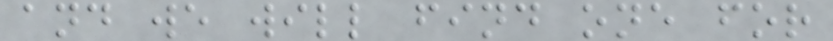and we will find one for
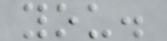you.
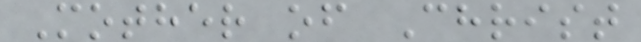Mother of Christ
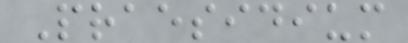Praesidium
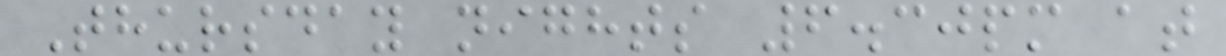Thursday nights 6.30pm at
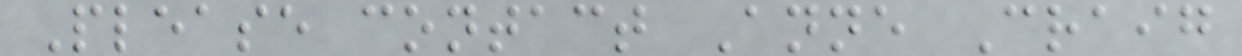Please contact Anne Craig
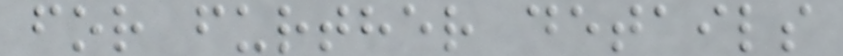for further details
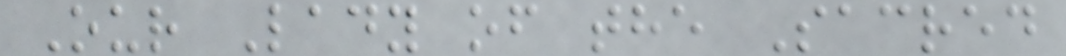Our Lady of the Sacred
